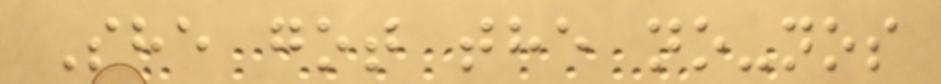She got the no-nos
